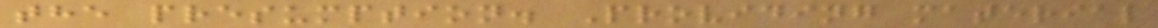the presumption. Providing material
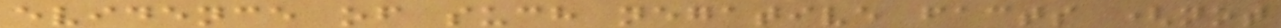evidence of such negative facts (not
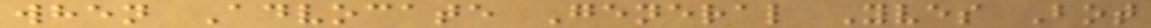when Advocate General Yves Bot
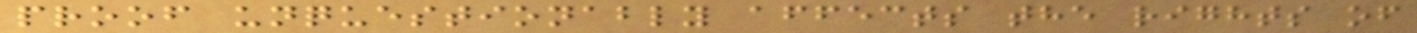proof unquestionably affects the rights of
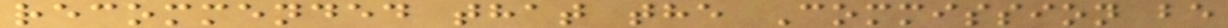recommended that the Commission be
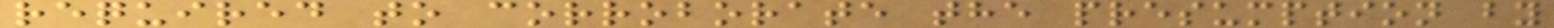required to corroborate the presumption by
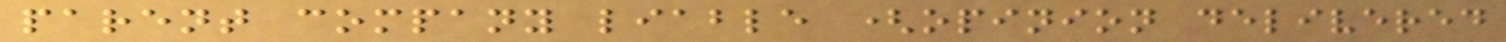parent company liable (opinion delivered
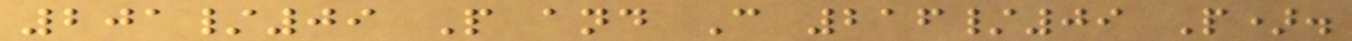201/09 P and C 216/09 P).
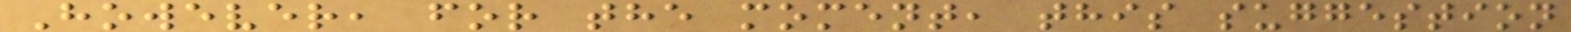However, for the moment, this suggestion
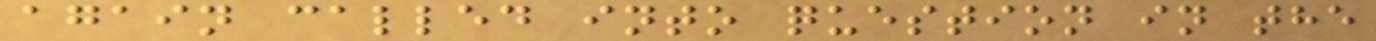again called into question in the
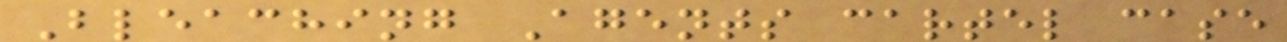Bleaching Agents cartel case
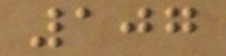107
